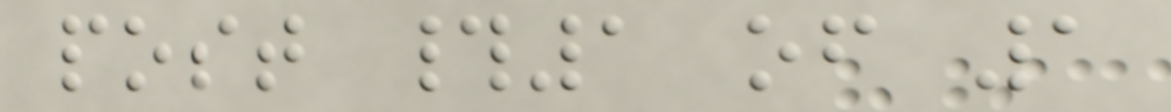post #1 of 1
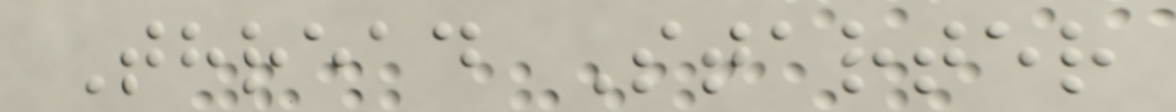Thread Starter
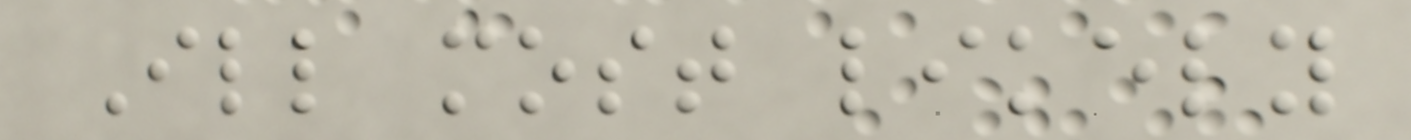Ill most likely
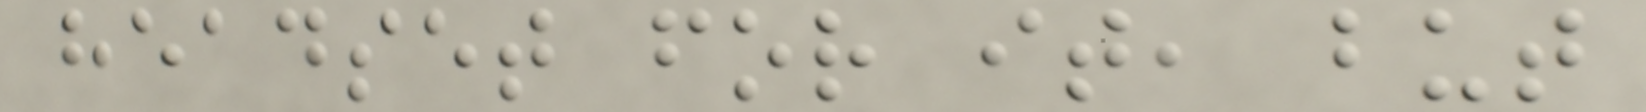headset for it, but
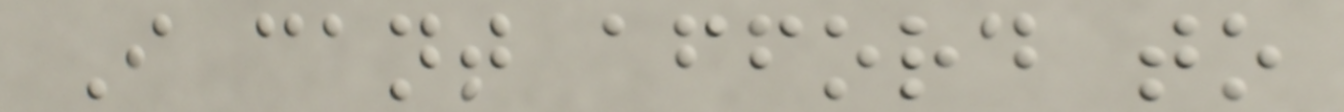I cant afford to
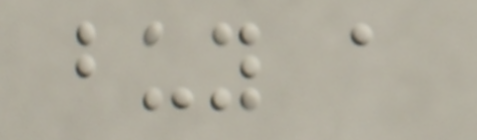buy a
